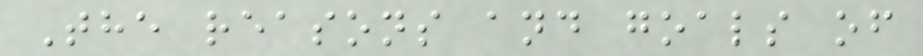The reasons and goals of
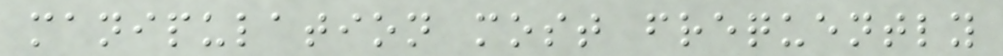manipulation most frequently
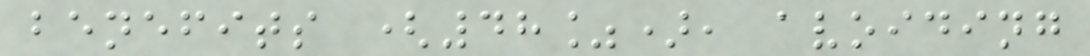benefits (48%), avoiding
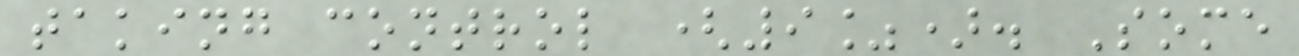taking control (9%). Some
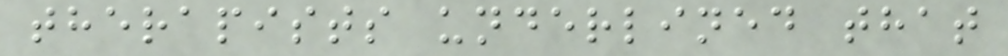therapists underlined that
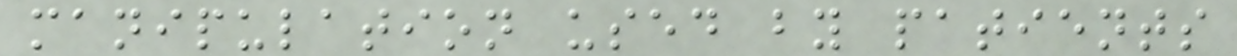manipulation used by patients
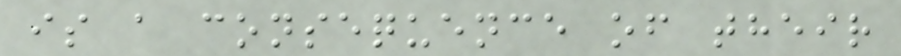is a consequence of their
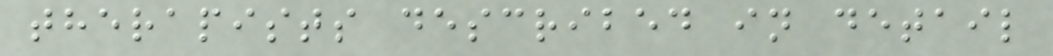therapists described in detail
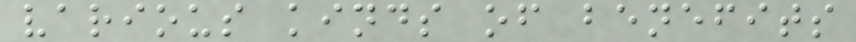various kinds of benefits
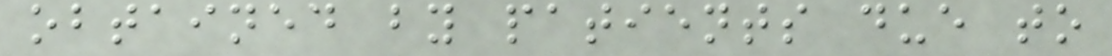obtained by patients due to
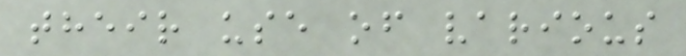their use of various
